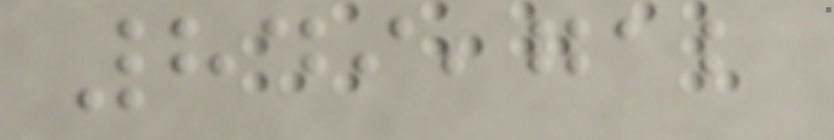849,712
